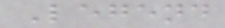Legend
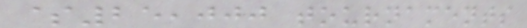$25,000 tournaments
